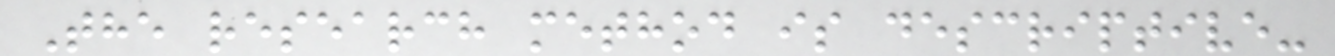The research method is descriptive-
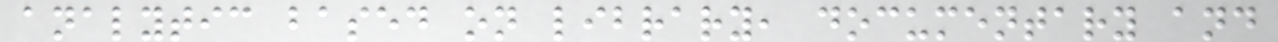analytic based on library, documentary and
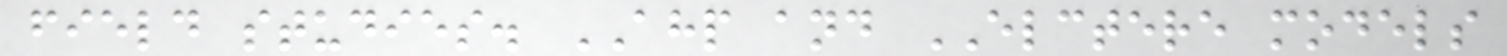field studies. AHP and ELCTERE models
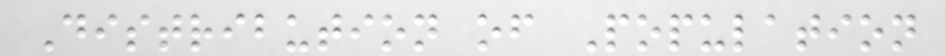Distribution of Population
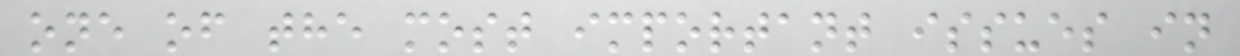one of the most important issues in
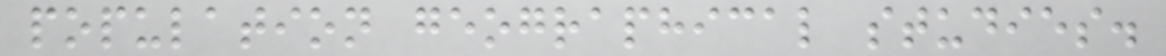population geographical studies.
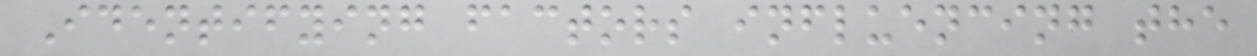Identifying factors influencing the
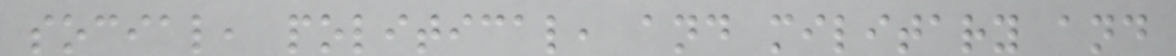social, political, and military and
